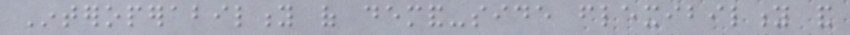Interoperability of demand-side flexibility and
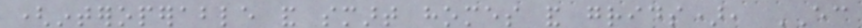(interoperable and smart homes and grids), EC
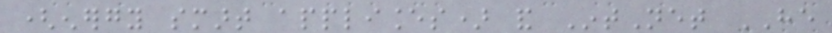(energy smart appliances) and IntNet HE
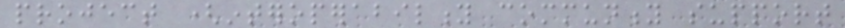project (interoperability community support
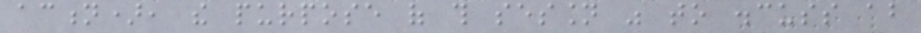action), the purpose of this session was to discuss about
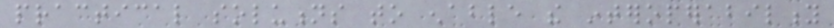practical solutions to enable the interoperability
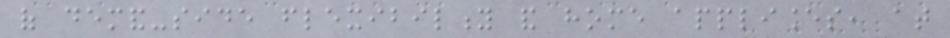of demand-side flexibility and home appliances, at
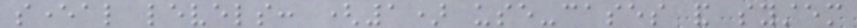several levels: (1) use-cases and system
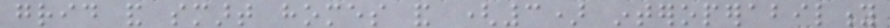grid and smart homes and (3) interoperability
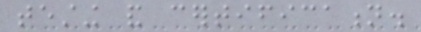testing and certification.
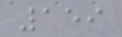159
